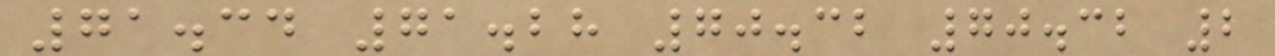71.34 71.28 70.32 70.32 2
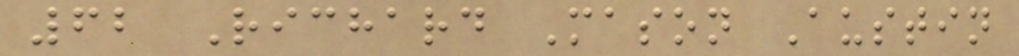62 Richard Mason Austin
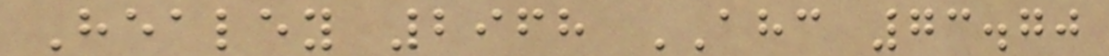Healey 2968 AHC 73.70
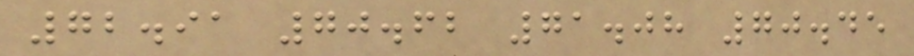72.91 70.62 71.08 70.45
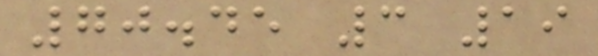70.45 3 19
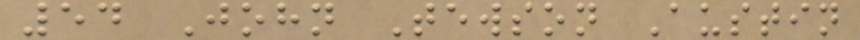54 John Tewson Austin
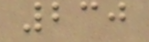230
